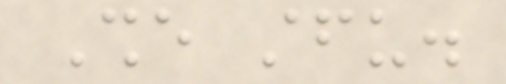She stfu.
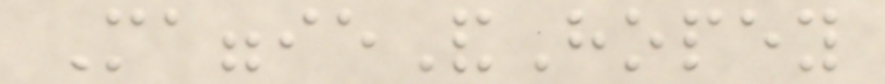MaggieAndHopey
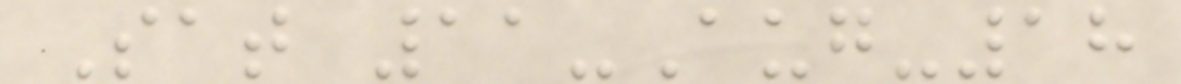Sat 11-Aug-18
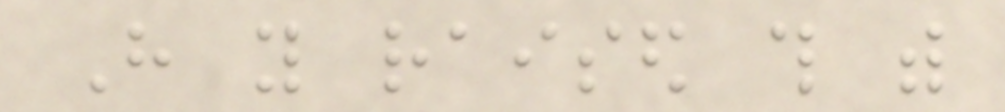Have you raised this with
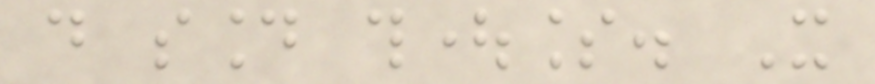do sound thoughtless. It
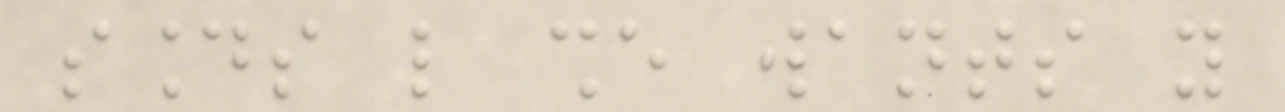sounds like she wants you
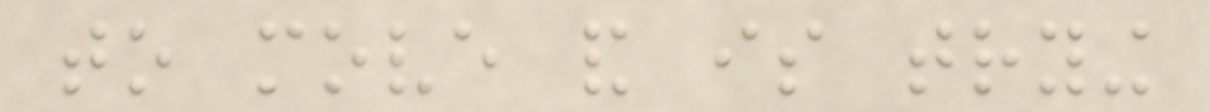to move and is trying
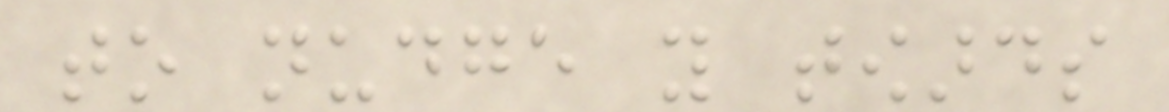to nudge you towards
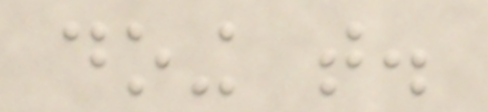doing that.
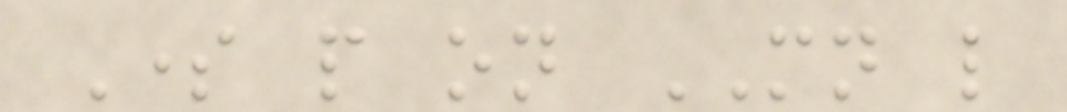Some people on MN like
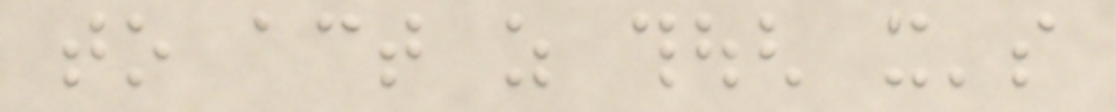to act as though it's
